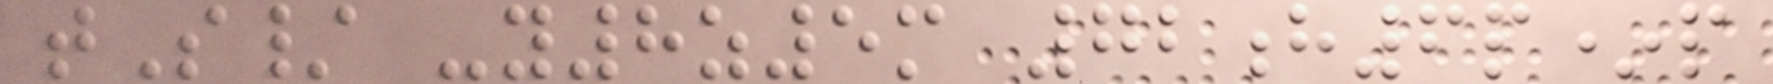tS/ -y8z5m 72h6p*p
